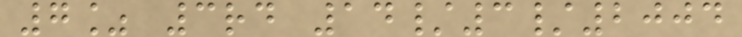7% 3rd 14/3/2004
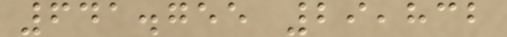641.755 29,832
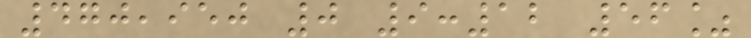470,950 0 9:12 56%
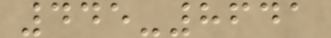445-8641
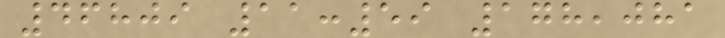46809 11:59 178,081
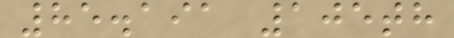85.191 105th
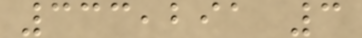333,291 3
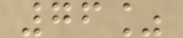76%
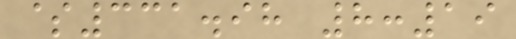$331.98 8:19
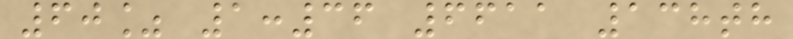60% 1:36 6611 138th
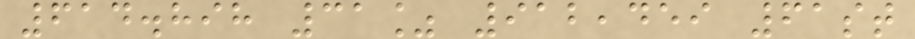614.898 31% 912,459 61st
